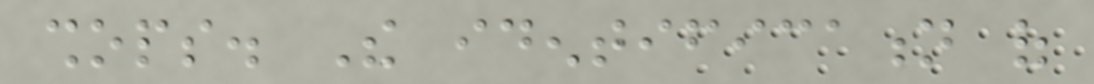shops. The identification of
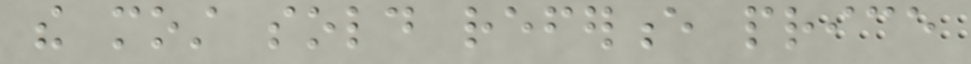the most sold reference price
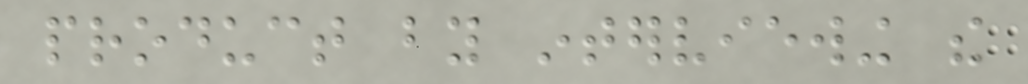product by interviewing the
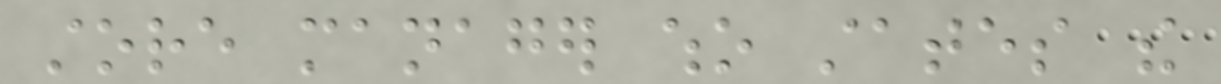store manager who states the
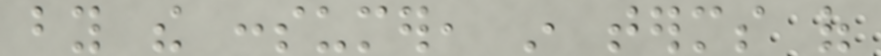by the consumer, in terms of
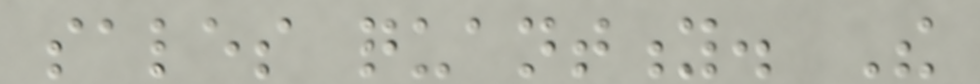sales quantity. The
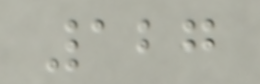127
